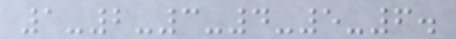1-2-3-4-5-6.
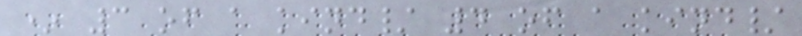* 3 of a kind/ 4 of a kind/
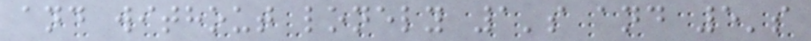and without lonely 1's and 5's
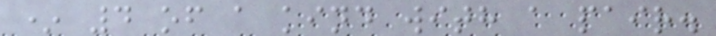* 4 of a kind with a pair.
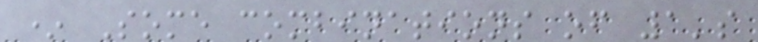* Some combinations of 1's
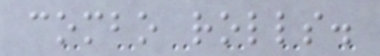combo rolls.
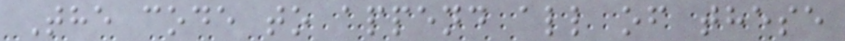The code to append all of these
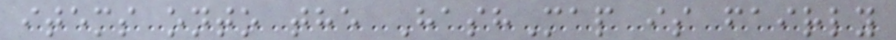items onto the HashMap is fairly
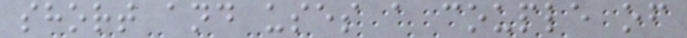short and uses a couple of
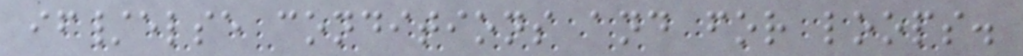if/else conditions and for loops.
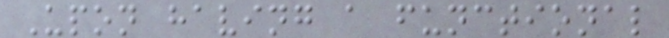Upon having a functional
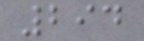294
